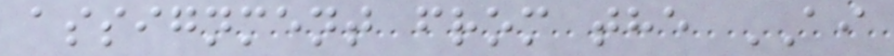assignment from the AI
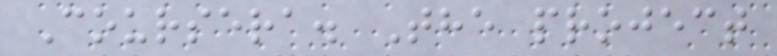Coursera. The project
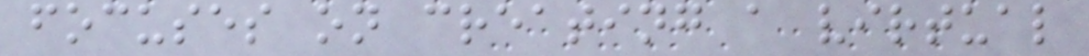focuses on creating a virtual
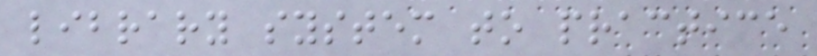library system to practice
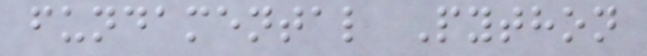fundamental Python
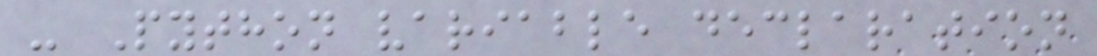- Python variable declaration
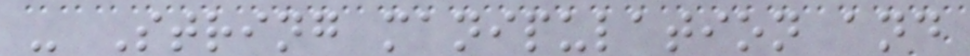- String manipulation and
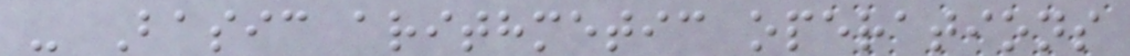- Basic arithmetic operations
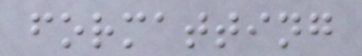formatting
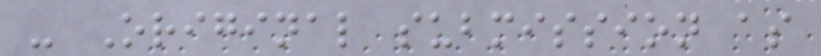- Original submission as
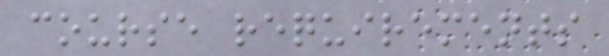course requirements
